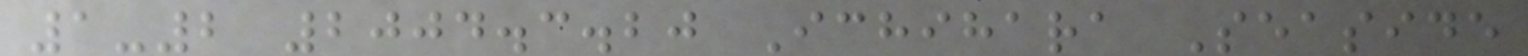1-2 2004.3.20 Ichihara Seaside
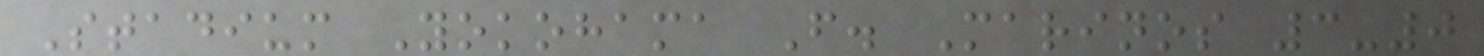Stadium Yokohama F. Marinos 3-0
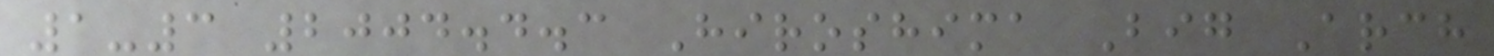1-3 2004.4.3 Hiroshima Big Arch
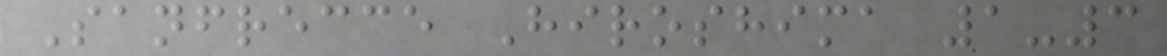Sanfrecce Hiroshima 1-3
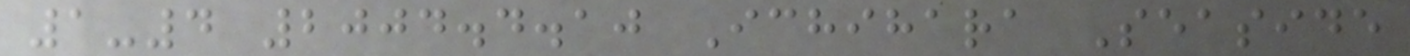1-4 2004.4.10 Ichihara Seaside
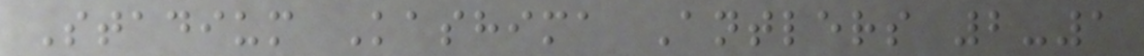Stadium Kashima Antlers 2-1
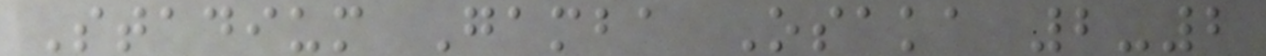Stadium Gamba Osaka 2-2
